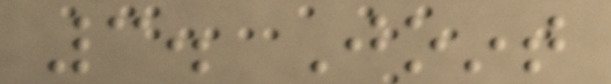3. Joint
